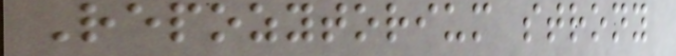Repozytorium strony
